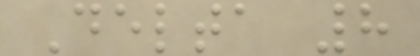Delta 8
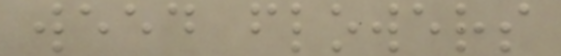weed flowers
